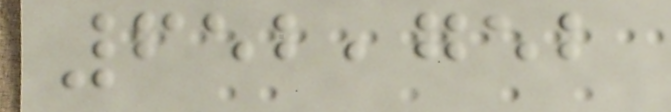652,752
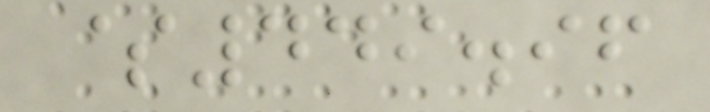$449.96
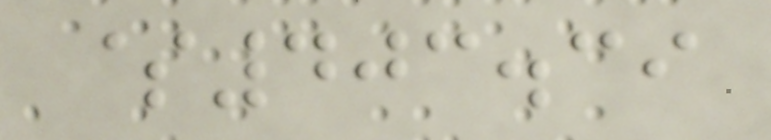$403.39
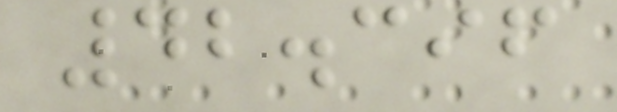42.396
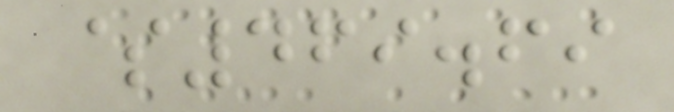$469.69
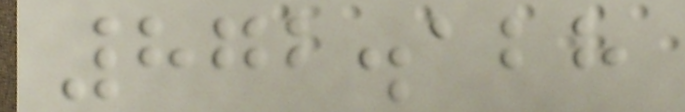872.128
